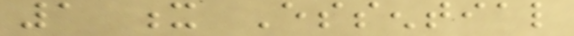1 x Essential
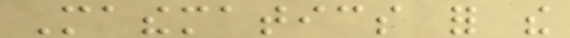Mathematics for the
